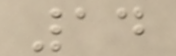14
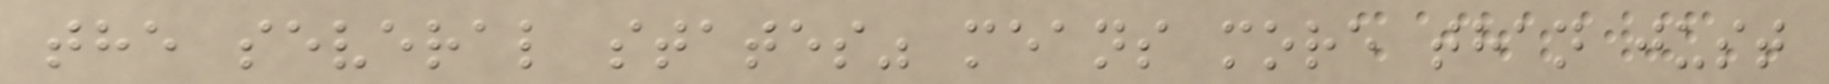the several states" means more than just
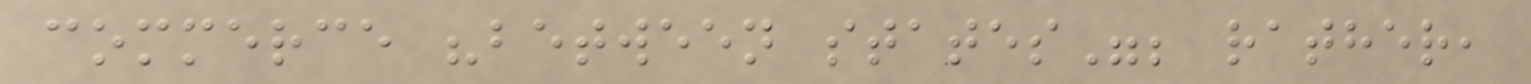commerce "between states"; rather,
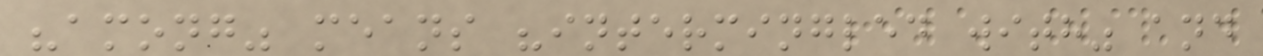"among" means "intermingled with" and
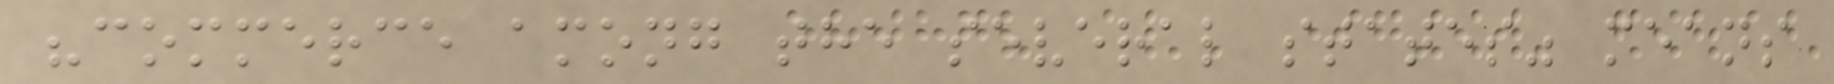"commerce among the several states" means
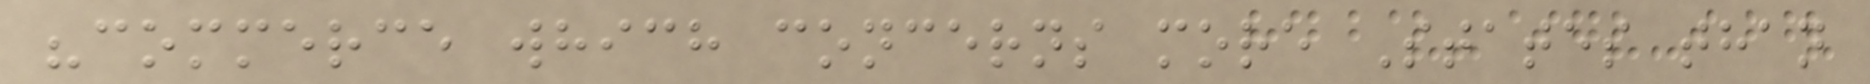"commerce which concerns more States than
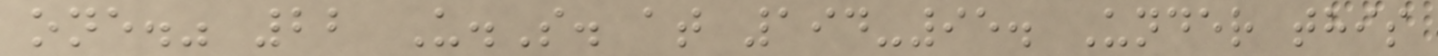one." 22 U.S. at 194-95. Under this
